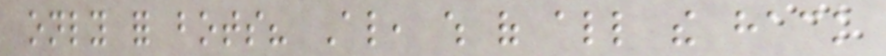only for bots? Also, which of all the hack
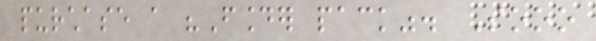purchase a "Founder pack". Sooo
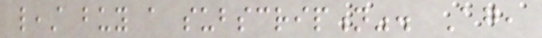least buy a subscription". Again,
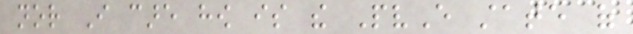nor I care how is the PvE state of
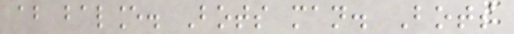about balance. Bots man. Bots
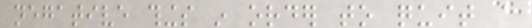negative things in order to quit a
